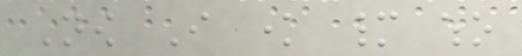Now I know many who
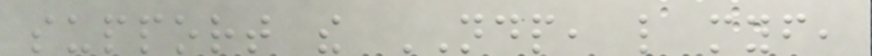support the NDP, like myself,
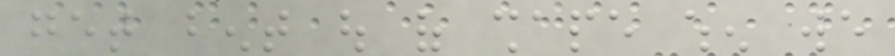get bent out of shape when we
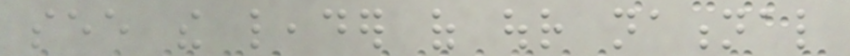see the leader of our national
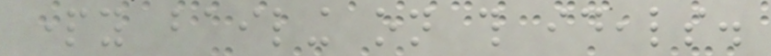party bailing on this ideals.
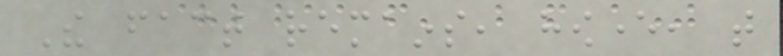The fact remains, however, that
